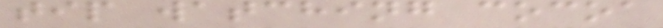tip watching cocoa
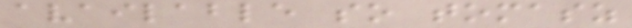available so tomasz
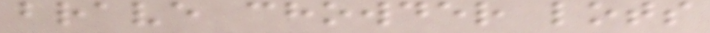brave chowder lots
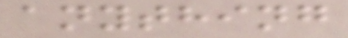anything
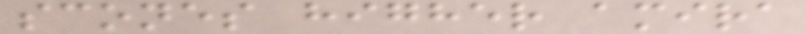scones higher amira
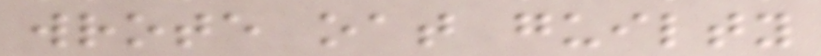wrote oat guilty
